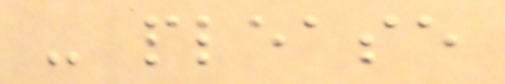- please
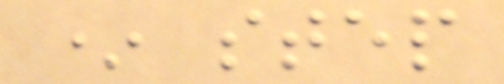* step
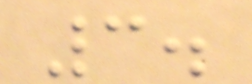3.
